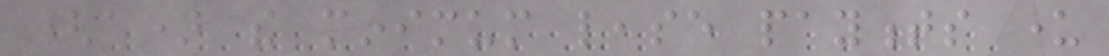(a) the minimum lease payments under
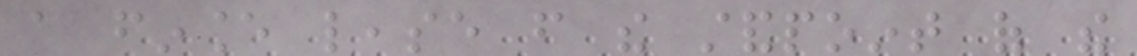a finance lease from the standpoint of the
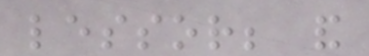lessor; and
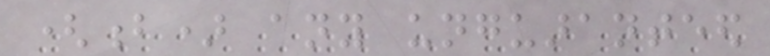(b) any unguaranteed
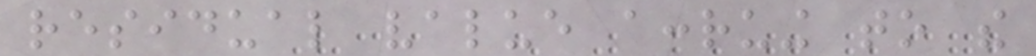residual value accruing to the
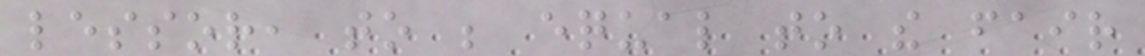lessor, to be equal to the fair
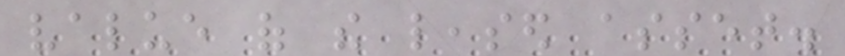value of the leased asset.
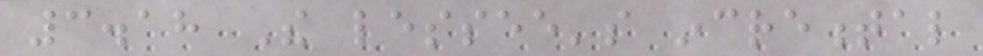3.18 The lessee's incremental
